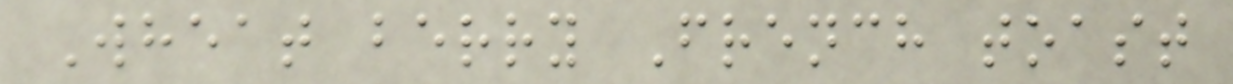Wheat berry French toast
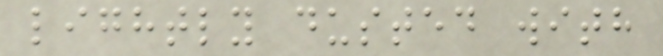lightly dusted with
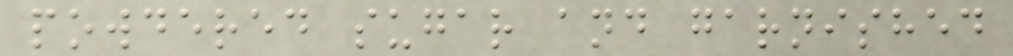powdered sugar and garnished
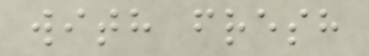with fresh
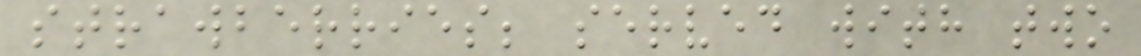strawberries; served with two
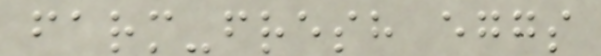farm-fresh eggs
